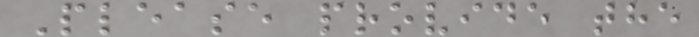Please provide the
